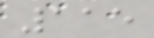115
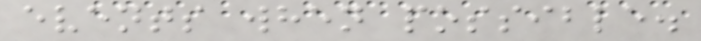events when possible.
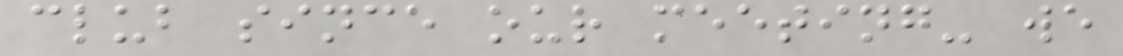club since our meeting- we
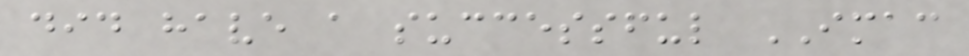did have a successful IMAC
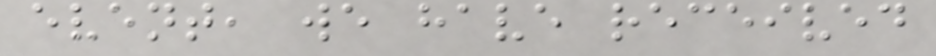event, we have received
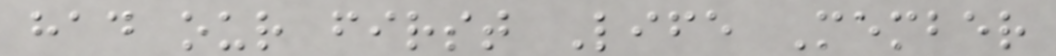had our first Life Member
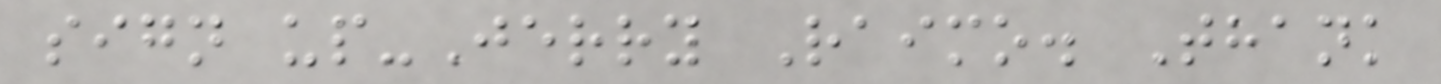sign up-Jerry Raimo. Thank
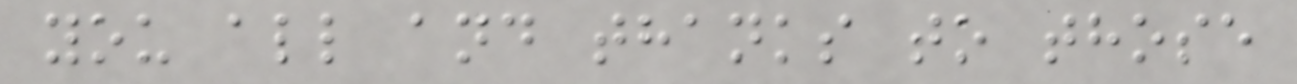you all and thanks to those
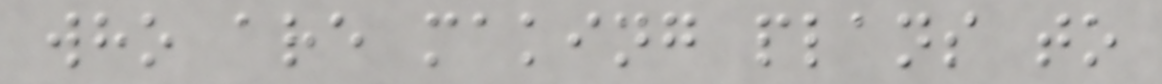who are making plans to
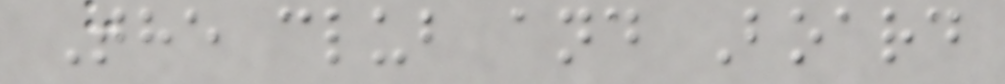The club and Board
